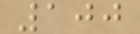100
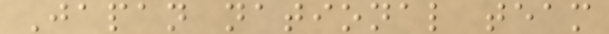Japan national team
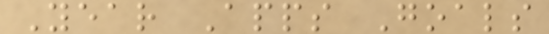Year Apps Goals
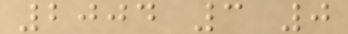2004 3 0
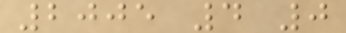2005 4 0
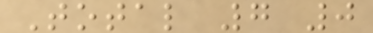Total 7 0
